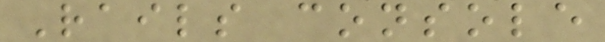Rails console
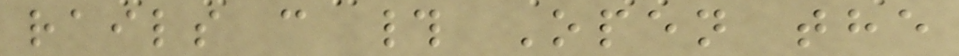rails c # Open the
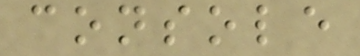console
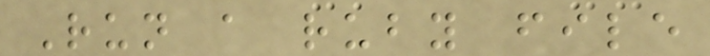Run a ruby file
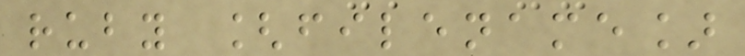ruby [filename]
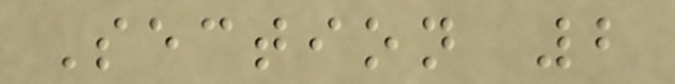Section 2
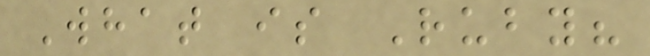What is Ruby?
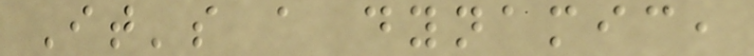It's a dynamic,
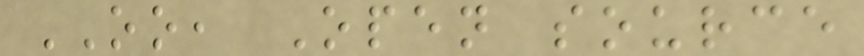OO, Open source
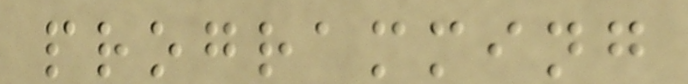programming
